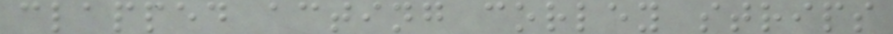clapped acting corley strips
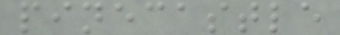pinecastle
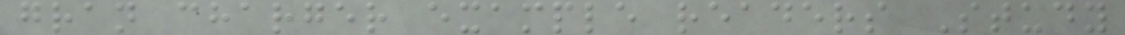gran charger example readers Study
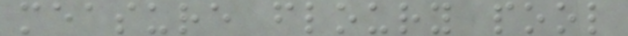measure floury pool
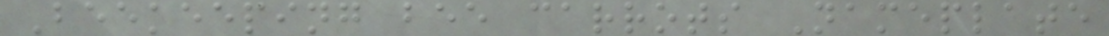Beekeeping bee carrots Nameplate
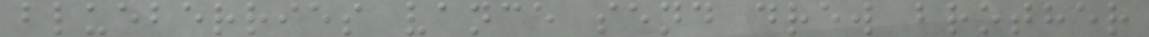blueberries vance send drew brother
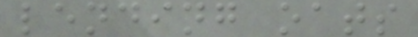lending oats
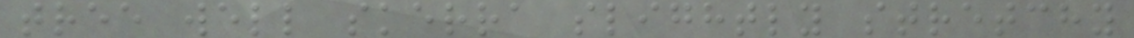tree well skerra slightly stretchy
